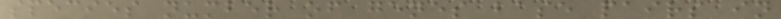species number of genes base pairs in
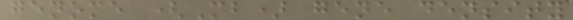genome (Mb) gene density
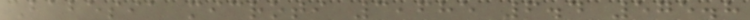Babesia microti 3,685 6.4 575.8
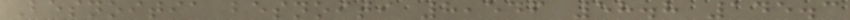Besnoitia besnoiti 8,546 58.8 145.3
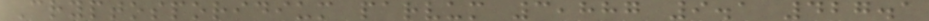Cryptosporidium parvum 3,887 9.1 427.1
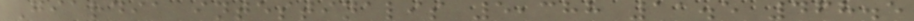Giardia intestinalis 5,388 11.5 468.5
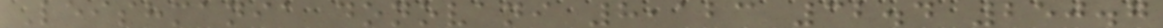Leishmania donovani 8,123 32.4 250.7
